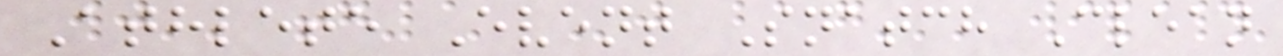Athlete Event Snatch Clean
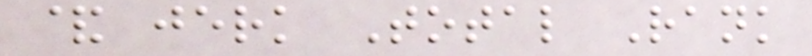& jerk Total Rank
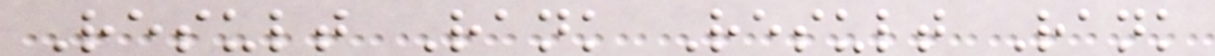Result Rank Result Rank
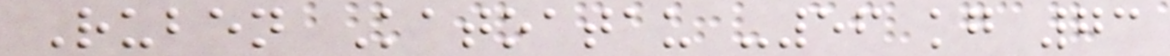Ruben Katoatau -56 kg 73
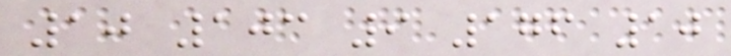10 103 9 176 10
